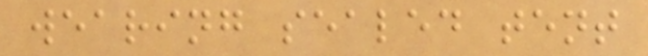wearing sealed tent
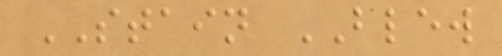STAIN BLEW
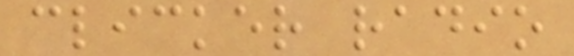clicker radio
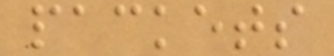packets
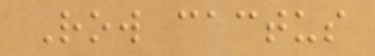Row cactus
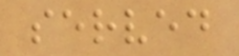served
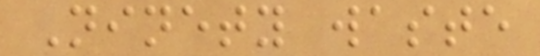Ninety waste
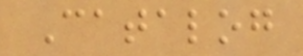Catalog
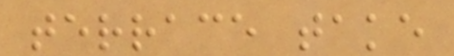terrace take
